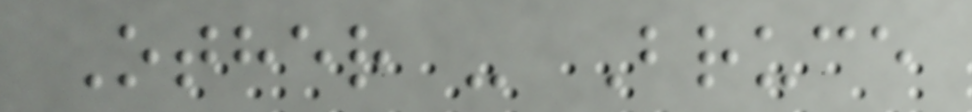Other - Bruce
